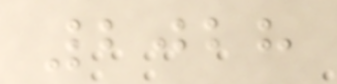2028
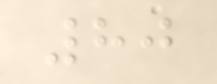80
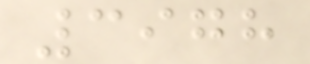3978
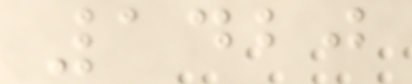1420
